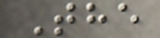The
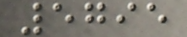5795
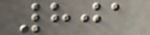801
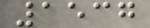1537
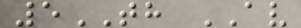5TH AV
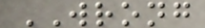WRONG
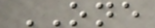ONE
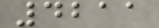4211
